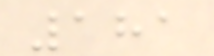181
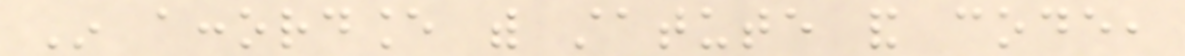In accordance with statute and code,
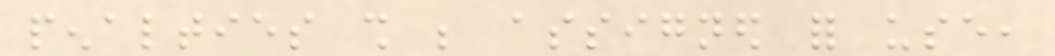penalties shall be assigned for use,
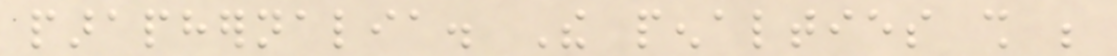paraphernalia. The penalties shall be
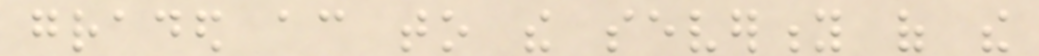graded according to the severity of the
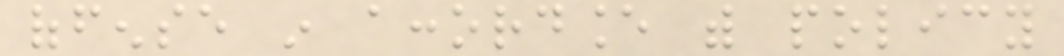offense in accordance with policy
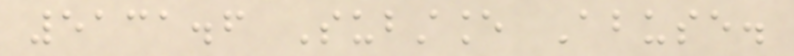5131.6 Substance Abuse.
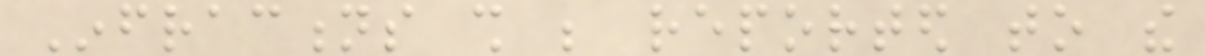Infractions shall be reported to the
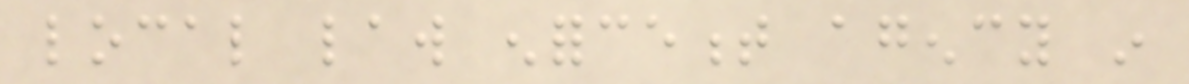local law enforcement agency in
